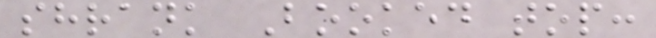shrank Booked top:
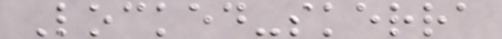Locked-skerra
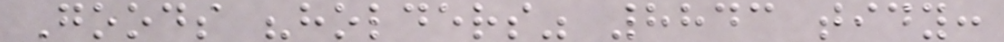Goods "holders" 8843 tidy:
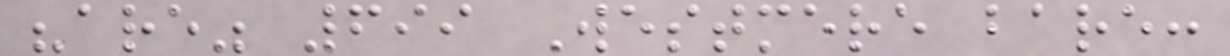"are" 699 Westmere bare:
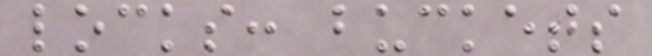locks: buckets
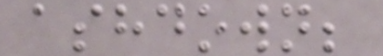ashdown;
